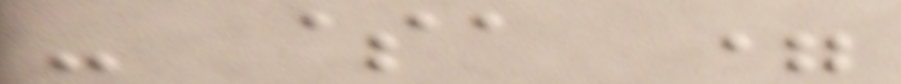- $a =
